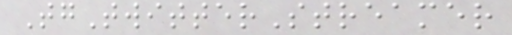TgTwitterStreamer
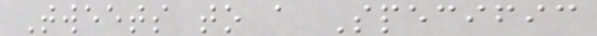Tweets to a Specific
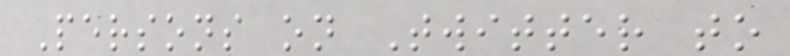Persons on Twitter to
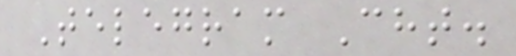Telegram Cht.
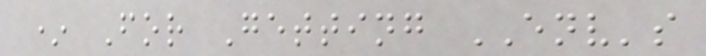* For Getting ENV's
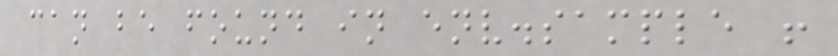can be found in env.sample !
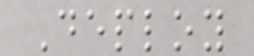Deploy
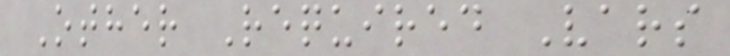Other Required Vars
